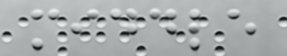middle
